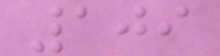109
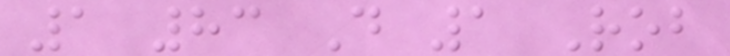1 83 D 1 Rob
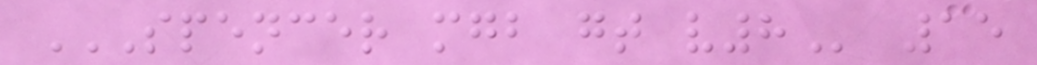SPENCER MGB GT V8 15
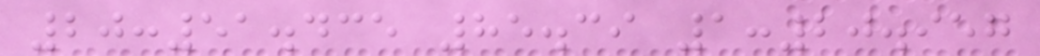20:51.435 85.39 1:20.957
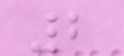2
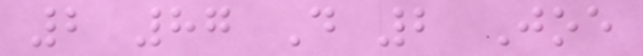2 87 D 2 Joe
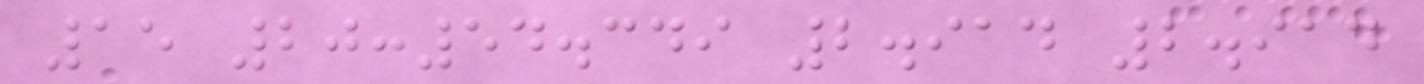15 20:54.349 2.914 2.914
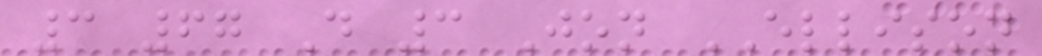3 67 D 3 Jon ELLISON
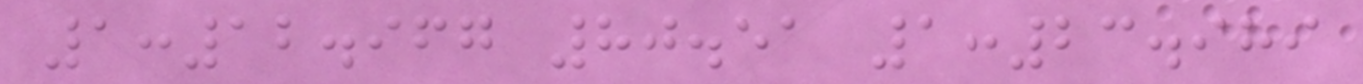1:12.967 80.51 1:23.989
